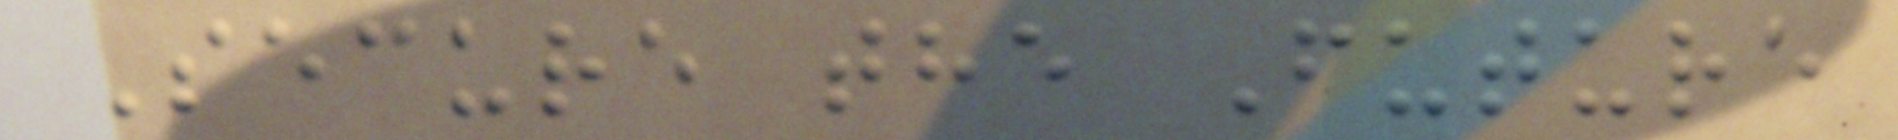Secure the Future
